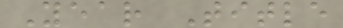Year Title
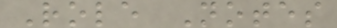Role Notes
